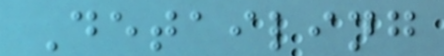Detailing
